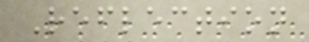Reflection
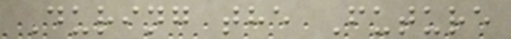During the Future
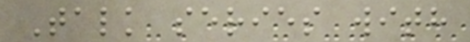Talk series with
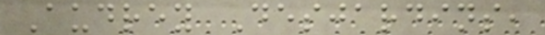Audrey Desjardins,
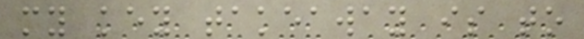my key takeaway is to
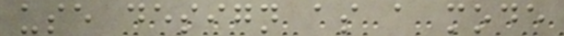use design as a mode
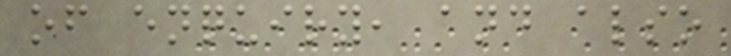of enquiry, and also
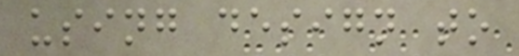using design to
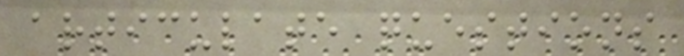articulate questions
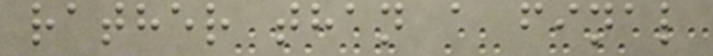rather than a final
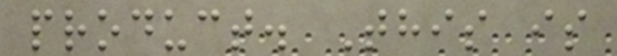product. This is
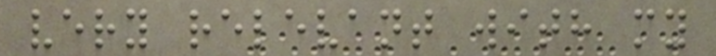very relevant with my
